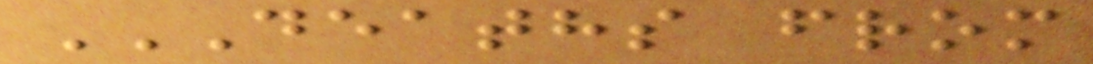DEATHS FROM
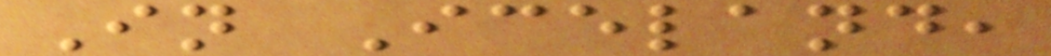In Iceland,
